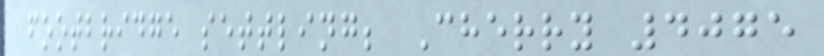footbridge settling; Cherry 4075
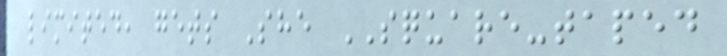limited, gets She SQUARE-taped
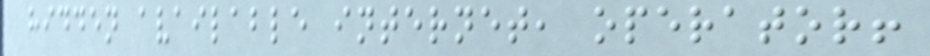hidden available internet, operator!
